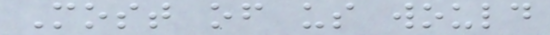Most of us would
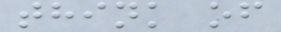think of
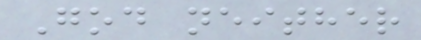God neither
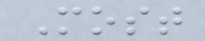Most
